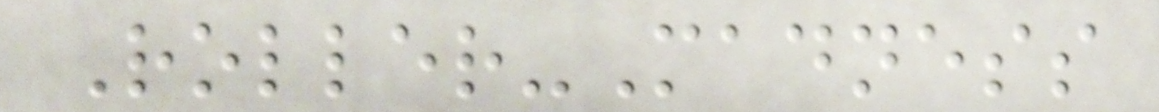Roller-Madness
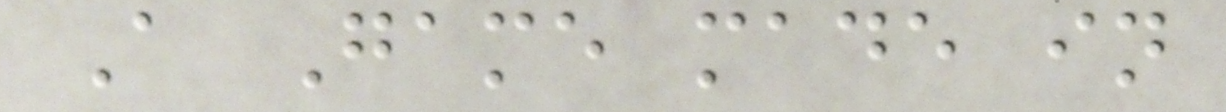A Game made in
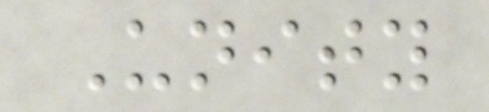Unity
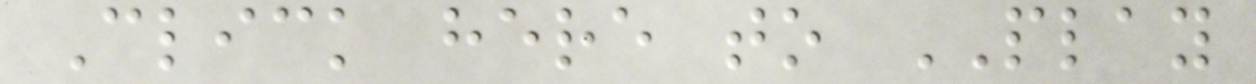Click here to PLAY
